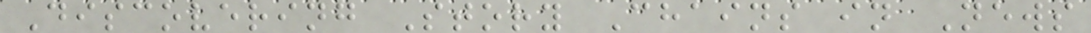Discovering Story Chains in News
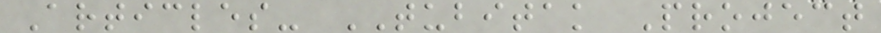Articles- TUBITAK Project
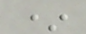*
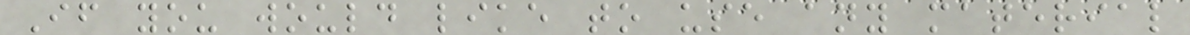If you would like to use any material
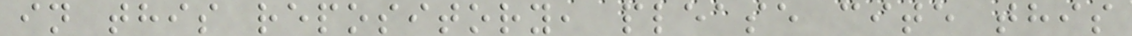in this repository, please cite this
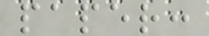paper:
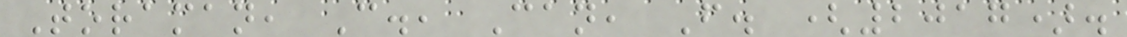Toraman, C., Can, F. (2017).
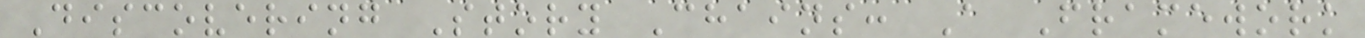Discovering Story Chains: A Framework
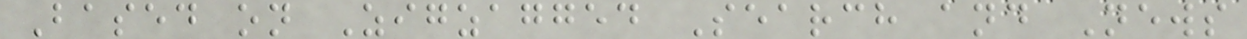Based on Zigzagged Search and News
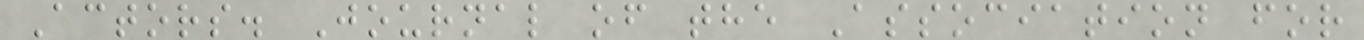Actors. Journal of the Association for
